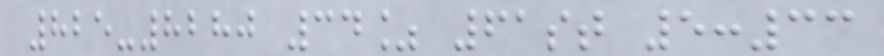825-8280 34% 61st 5:33
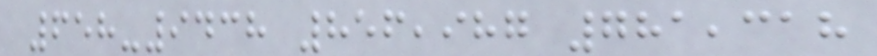658-9438 856,987 781,318
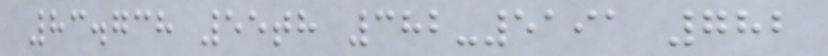83.738 55th 382-5191 782
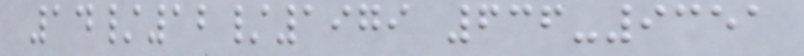14/12/1979 636-9351
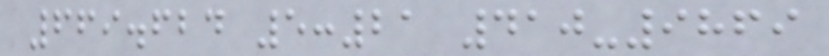669.624 5:21 410-9869
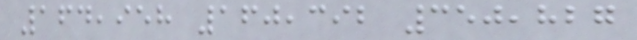164,958 160,392 350,827
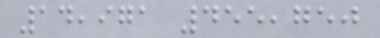14,971 455,750
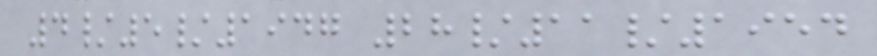4/5/1947 28/11/1954
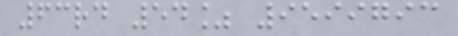63rd 54% 9599793
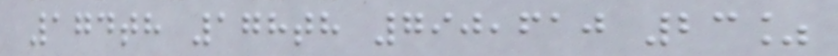174th 178th 790,610 23%
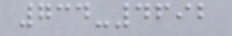734-4692
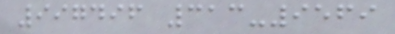997496 313-9569
